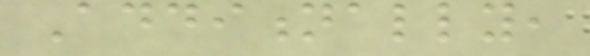Additionally,
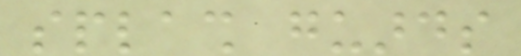splash guards
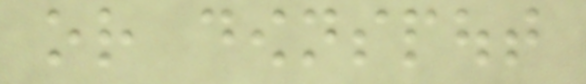or downspout
